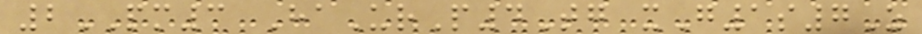2PM3 HaUrP4Tg xG1s7Z
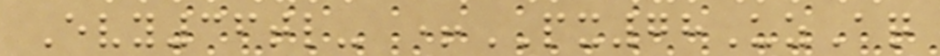Evy36tl- +PX78UzAq
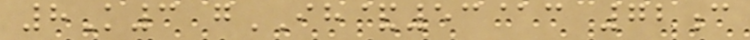8K3 gIH&53@c 72c
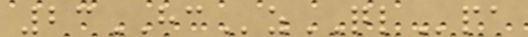23HCzQLpa
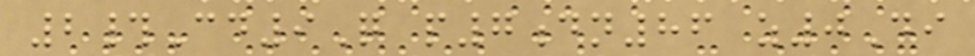2#Cd9Q p7dn86 z0Di
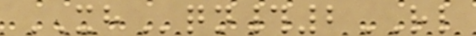XHqn#2RL
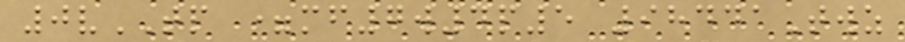0vTP =mf7w4p5 98441Twz
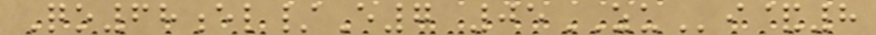Qo68el/E7 05ZUi&8
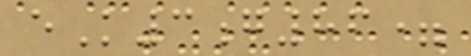eK3g86=
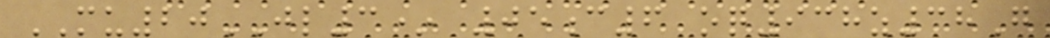MU20JL3* 05c6 oq938z38G
